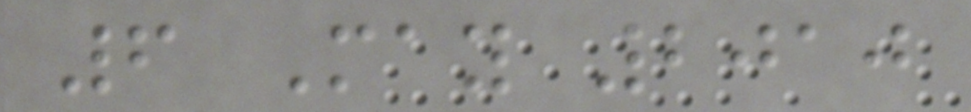6 May 2010
